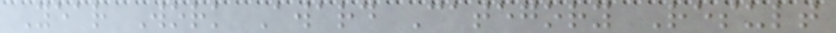Year Work Award Category Result
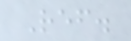Ref.
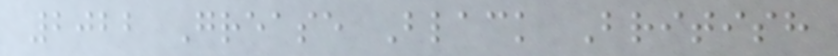2022 Grease Black British
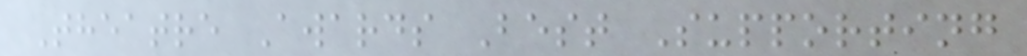Theatre Awards Best Supporting
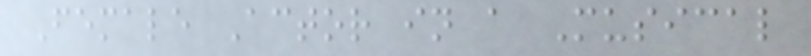Female Actor in a Musical
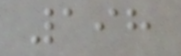198
